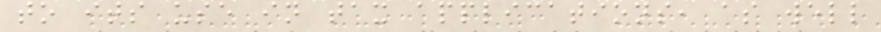to its use in tax applications, as well
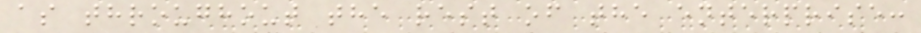as throughout the rest of the enterprise:
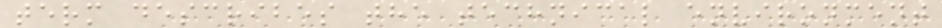term describes the technical environment
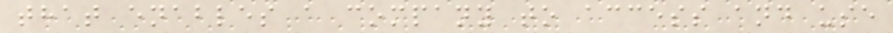that enables a company to access and use
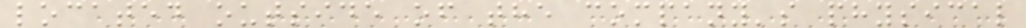located outside of the company's physical
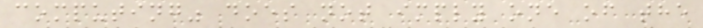computing" does not imply one of the
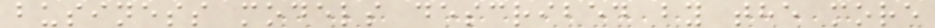business models described by the more
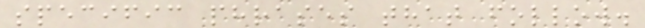specific phrases that follow.
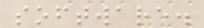software.
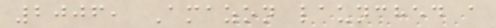2006, Amazon launched a
